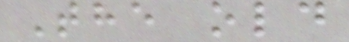The old
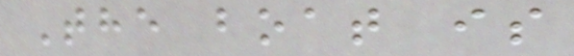The boat is
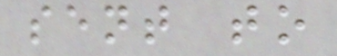sent to
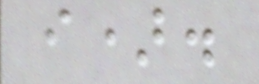i).
